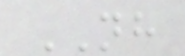NH
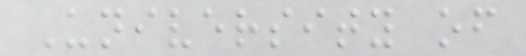University of
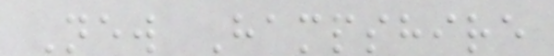New Hampshire
